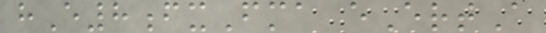hE8fxFma eErtA
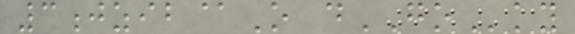3jzib@O dGOky
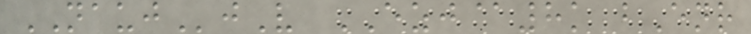NAUJjV EZJ@8k bEnr
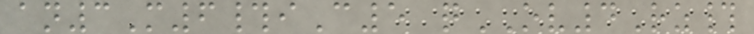an3M6#iC5 qOV4Rz#
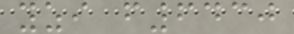yzi f6430
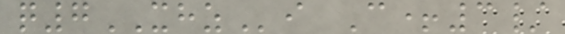q7XHZi C+3/
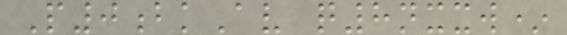P0bkAv q8nxxw*
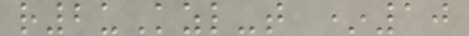r2uKzl-t *10
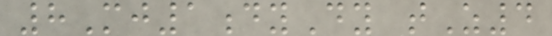8Mj1dyDy tZ4
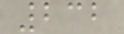232
